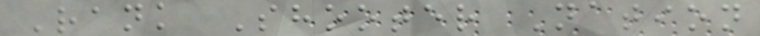Rank Shooter Nation
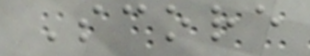Score
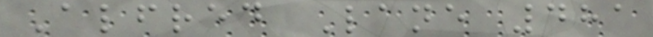Alfred Lane 481
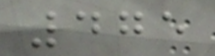475
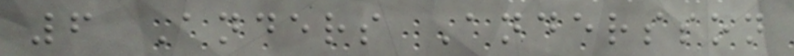6 Anders Andersson
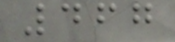467
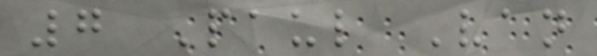7 Paul Van
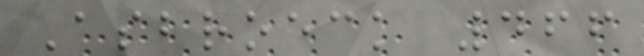Asbroeck 466
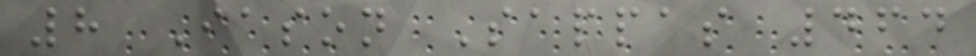8 Iason Sappas 464
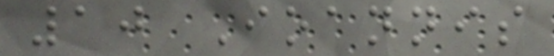10 Ioannis
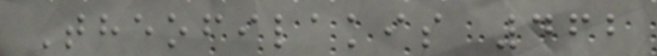Theofilakis 462
